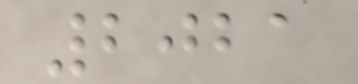2021
